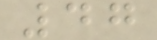47
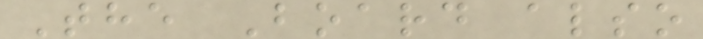The Board also
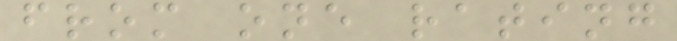from one rating
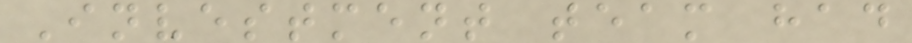Investment team had
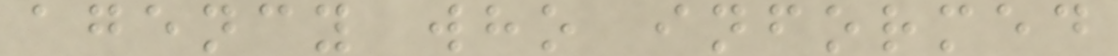agency who informed
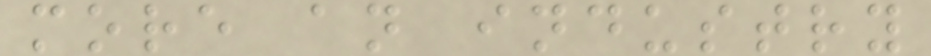more an industry
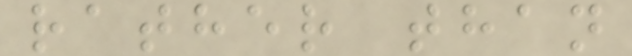rather than
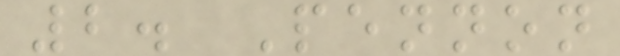2. Pennon
